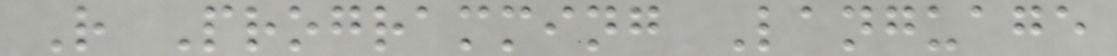R Programming Language
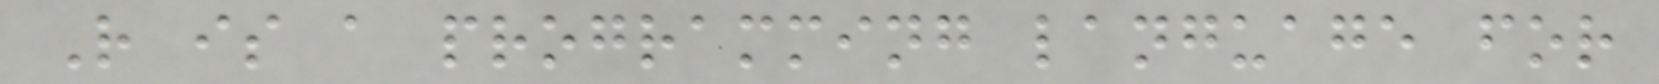R is a programming language for
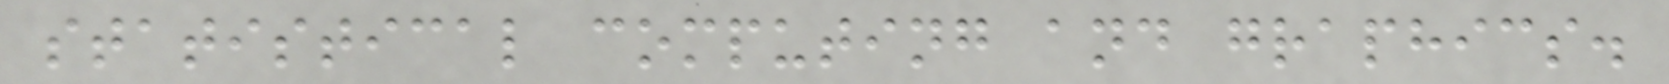statistical computing and graphics.
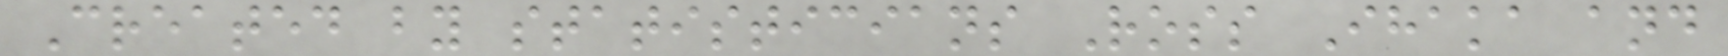Created by statisticians Ross Ihaka and
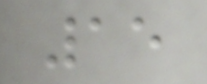15
